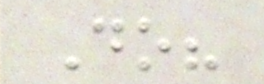Do?
